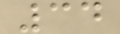34
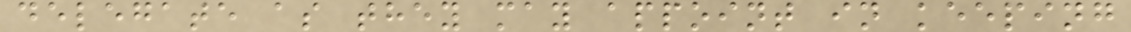delegate as they may appoint in keeping
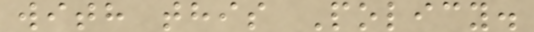with this Policy.
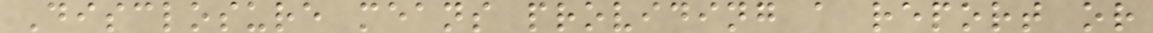Disclosure means providing a report or
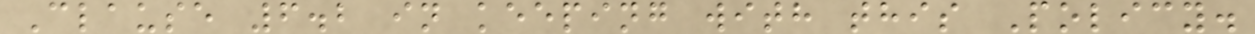Clause 6.2 in keeping with this Policy.
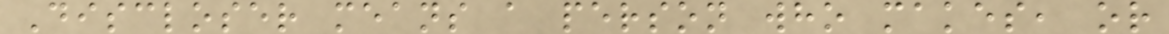Discloser means a person who makes, or
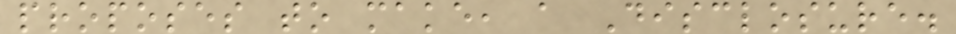proposes to make, a Disclosure.
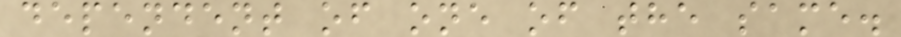dependent of one of the same.
